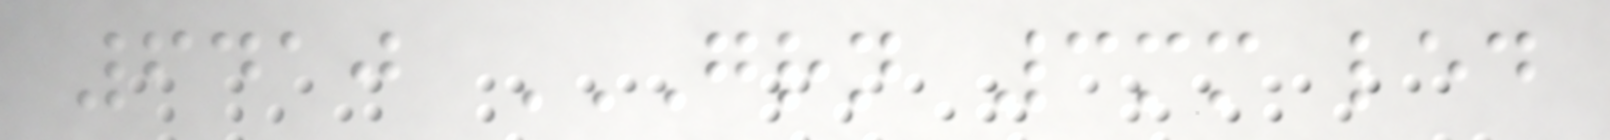6410 GRN 3MM LED
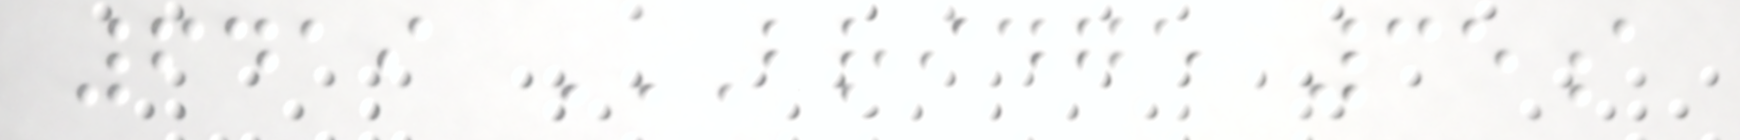6419 BRIDGE 35A
